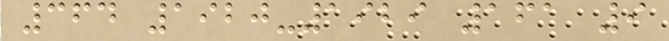364 1920-1929 161 9
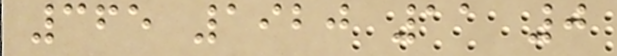365 1920 11 0
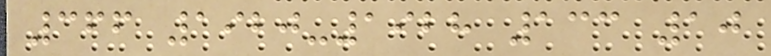366 1920-1928 133 10
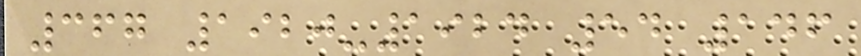367 1920-1924 54 146
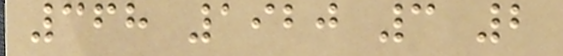368 1920 3 2
